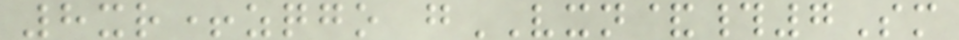8xr+zqgo gVXN&#7Sm
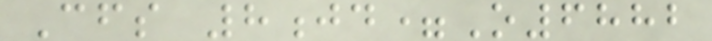Cfs 8jd=O6882
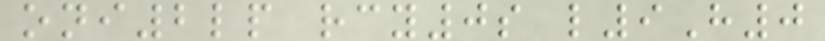oni2lp rcy0s l9H0
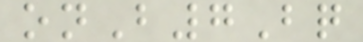onB7Bq
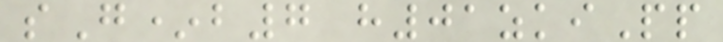sG*b7 h01zkiPp
